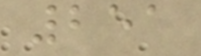251
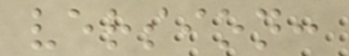version:
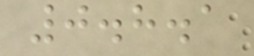0.8.1
